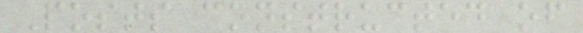Posts constructed of
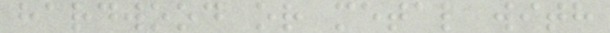hardwood or metal with
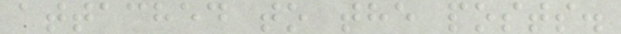attached to the posts.
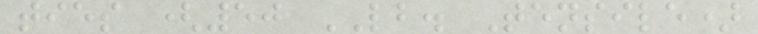ties (50 LB. Tensile)
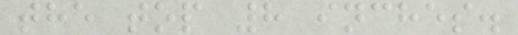the top 8 inches.
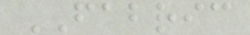FABRIC
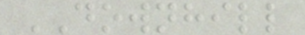DOWNHILL
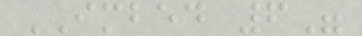IMBED 6"
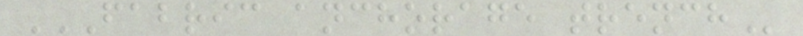FABRIC ANCHORAGE TRENCH
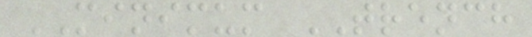MINIMUM TRENCH
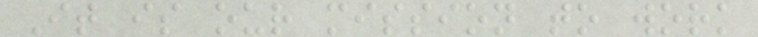It is our mission to work
